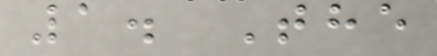1. The
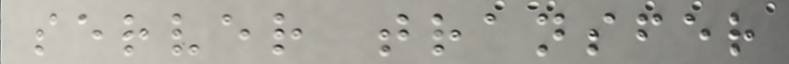server transfer
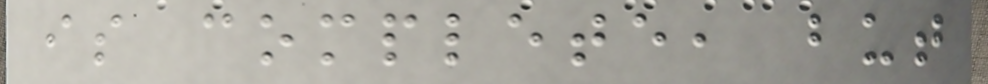is complete, but
